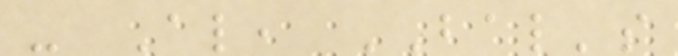- Also, BAL's
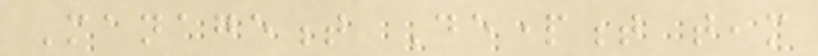Management Department team
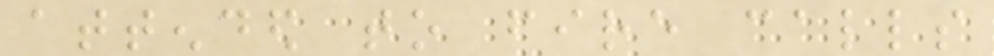attended to fire calls
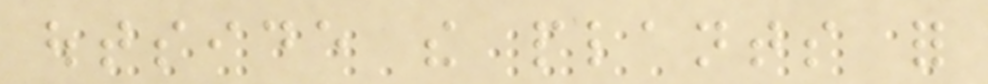outside the plants for
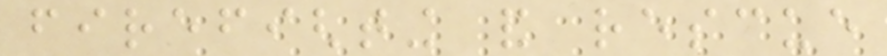firefighting and rescue
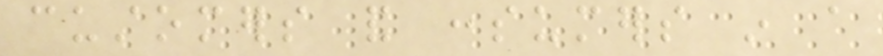customers and consumers in a
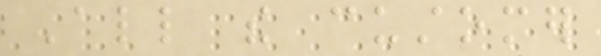All the customer
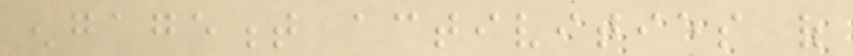engagement activities of
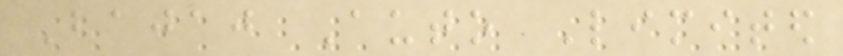Bajaj Auto Limited
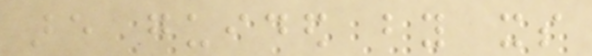are guided by its
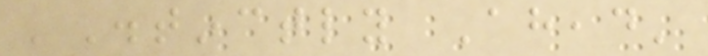'Distinctly Ahead'
